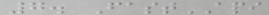7. FastAPI
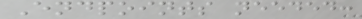Endpoints needed:
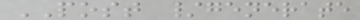POST /generate
